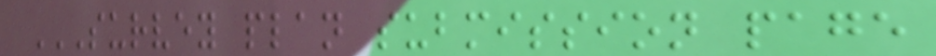SURVEY PLAN SUBMISSION PAGE
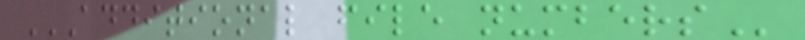ADDITIONAL FILE NUMBERS
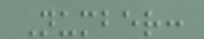Number:
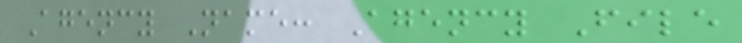Agency Name: Agency File
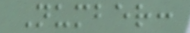Number:
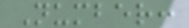Number:
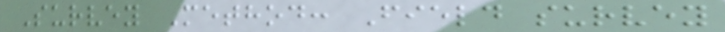Survey Method: Field survey
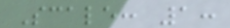Scale: 1:
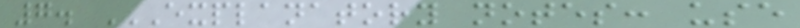7. EXPLANATORY NOTES: USE
